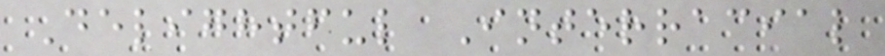Delightful Interracial
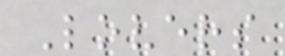Lovers
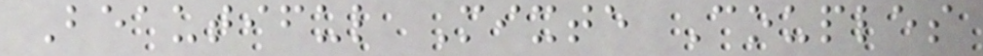Beautiful Mixte Couples
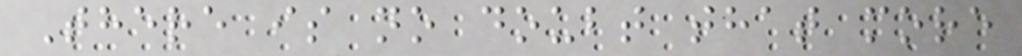There is no doubt that more
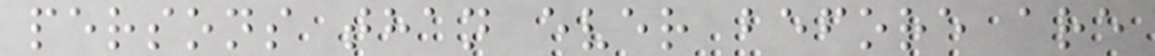persons than ever before are
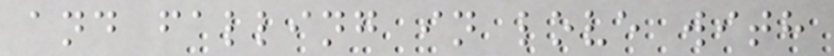and falling in love with
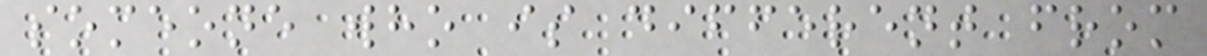someone who is different from
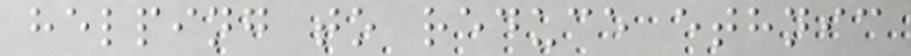helping to reduce ethnic
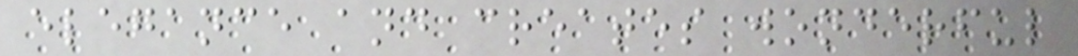elegance and creates wonderful
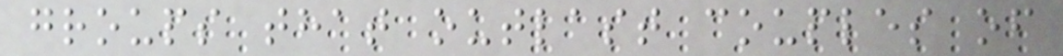groups that outlast couples of
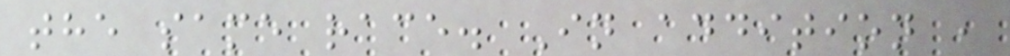the same race. In addition ,
